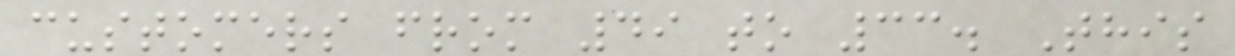customers from 49 to 33. This
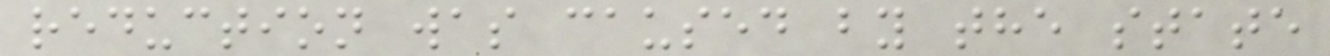reduction was caused by the state
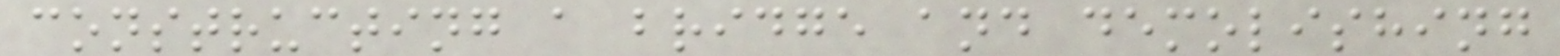constructing a bridge and demolishing
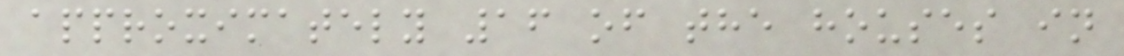approximately 16 of the houses in
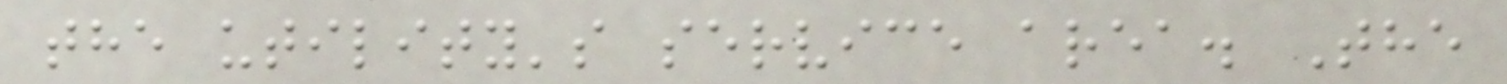the utility's service area. The
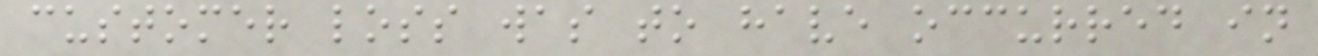customer loss was to have occurred in
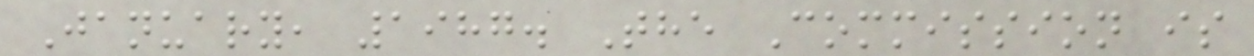January, 1987. The Commission is
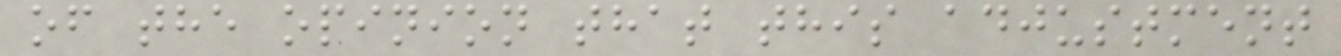of the opinion that this adjustment
